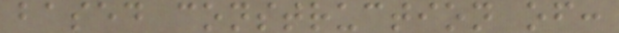based construction of:
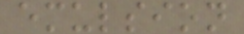emulsion
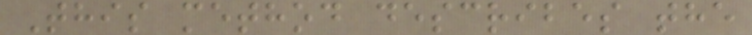This method describes the
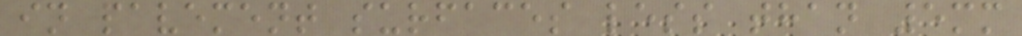in pavement surfaces less than 5mm
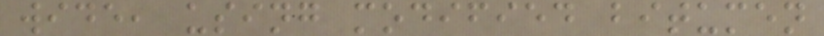wide, using modified bitumen
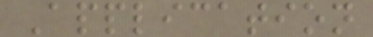Application
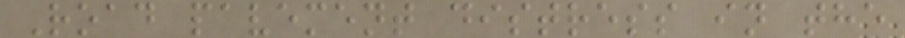Road pavement distress in the
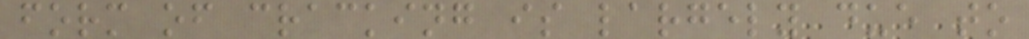form of cracking is largely due to
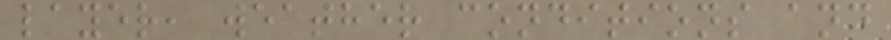layer, weather conditions and
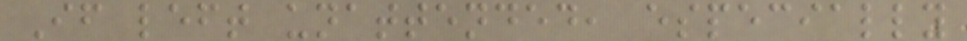If left unattended, especially
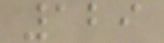129
